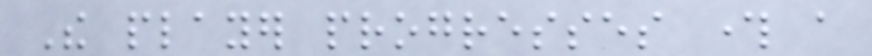The player progresses through a
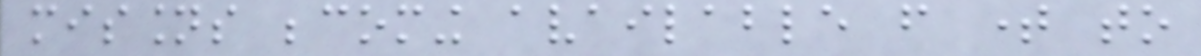missions becoming available from time to
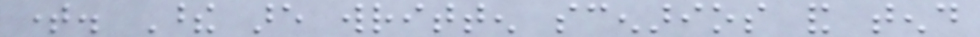time. These are written scenarios and tend
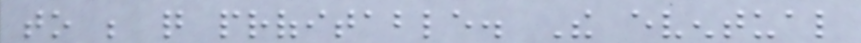to be quite profitable. The eventual
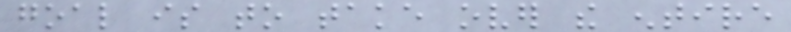goal is to take over the entire
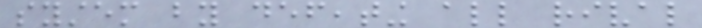system by defeating all rival
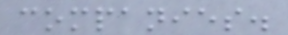companies.
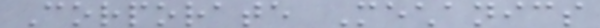Corporate Mechanics
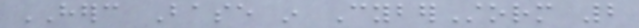HERC Base in CyberStorm 2
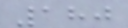180
